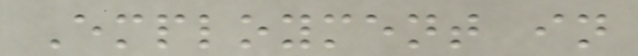Employment in
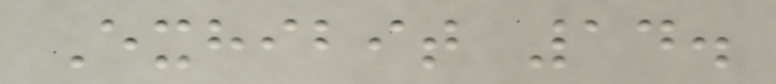Exhibit 14.
